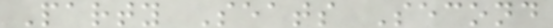Party Seats Second
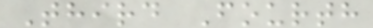Third Fourth
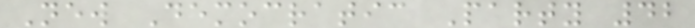New Democratic Party 42
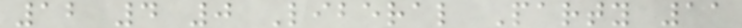12 4 0 Liberal Party 11
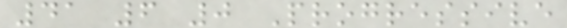41 6 0 Progressive
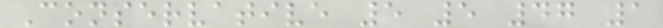Conservative 5 5 47 1
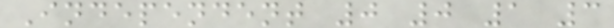Independent 0 0 1 3
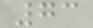73
